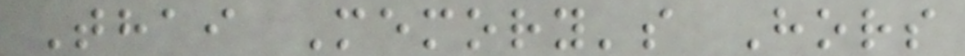Thai Memory's Hors
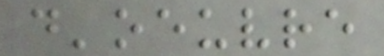d'oeuvre
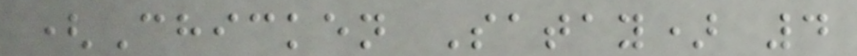(Chicken Satay) 4
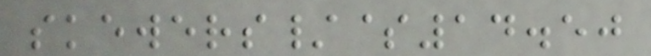skewers/$14.50
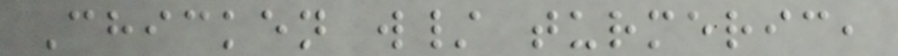Chicken w/ turmeric,
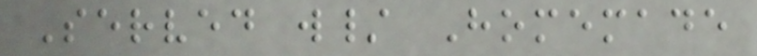Served w/ Homemade
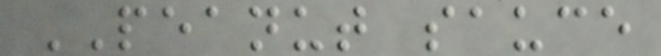PEANUT sauce
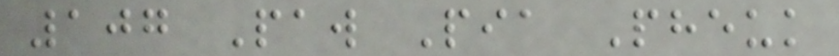107 Paw Pia Pheuk
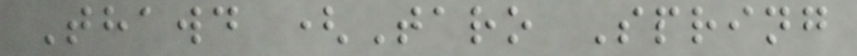Thawd (Taro Spring
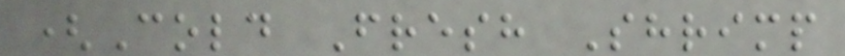(Cold Fresh Shrimp
